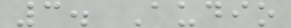3. Audio
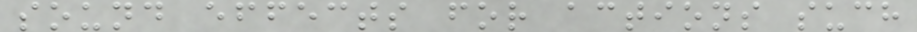sound effects for actions such
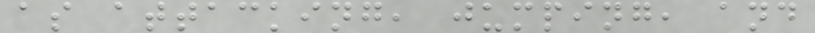as attacking, jumping, and
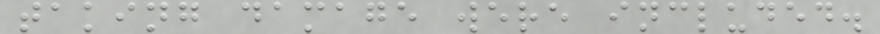taking damage were included.
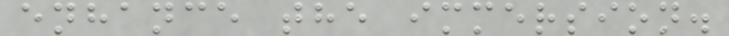enhance the immersion.
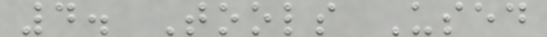4. Tools Used
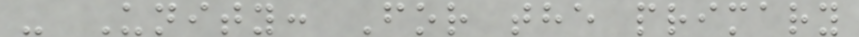- Unity: For the primary
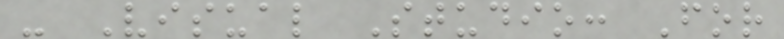- Visual Studio: For
